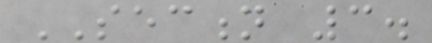SECTION 3.
